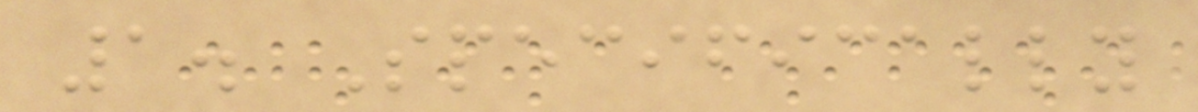1. Specifically
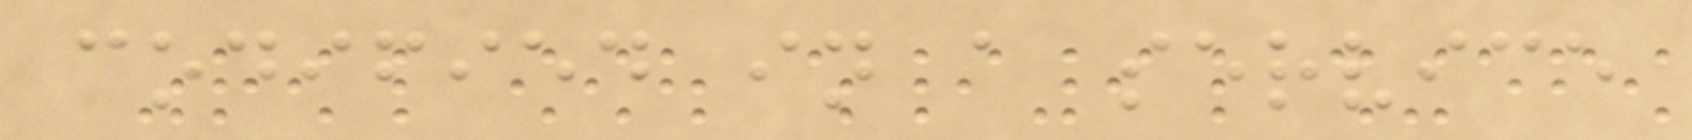codified in a service
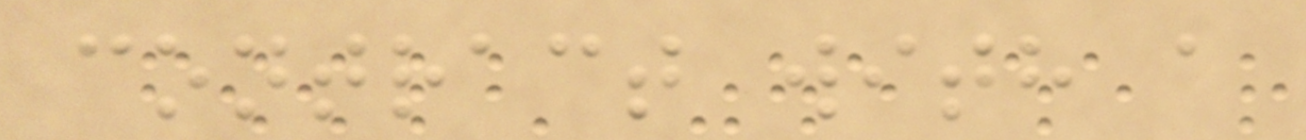contract with a
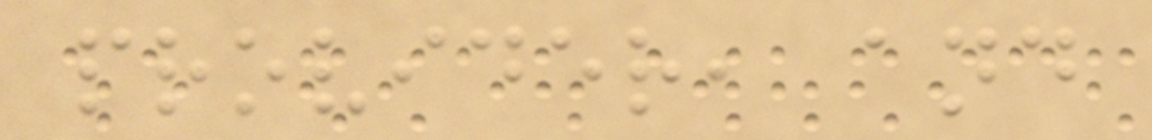provider, and
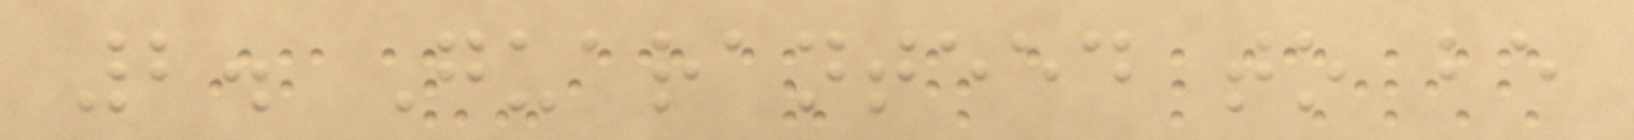2. Guaranteed to be
